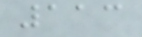113
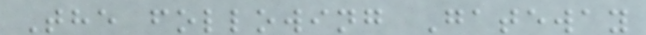The following Gateway
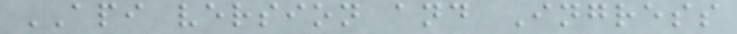API version and Ingress
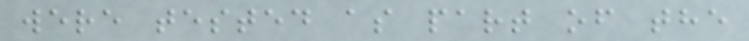were tested as part of the
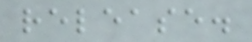release.
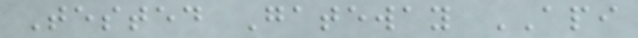Tested Gateway API
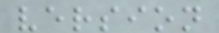version
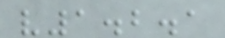v1.2.1
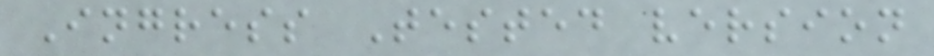Ingress Tested version
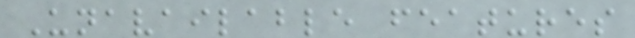Unavailable features
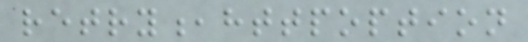retry,httpoption
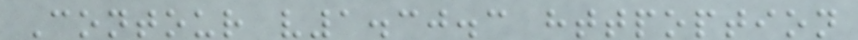Contour v1.30.3 httpoption
